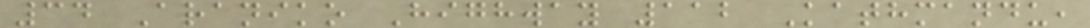34 Araniko Highway 112 Kathmandu,
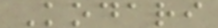Kodari
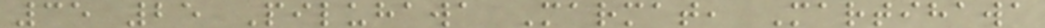35 25 Piluhawa Marmat, Martihawa
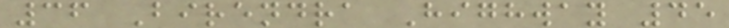36 Birendra Highway 45
